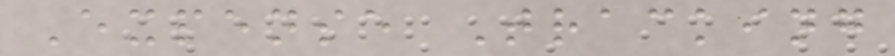Expense Tracking
